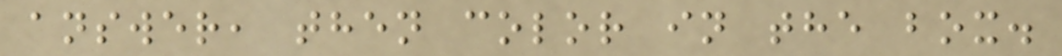answer, then color in the box.
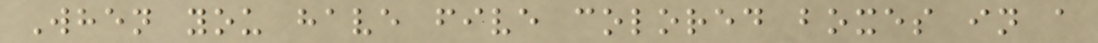When you have five colored boxes in a
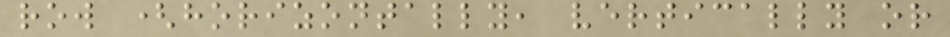row (horizontally, vertically or
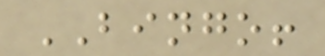BINGO!
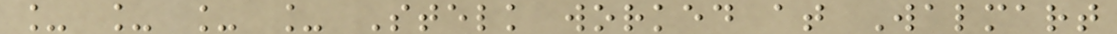_ _ _ _ Stelk worked at Walmart
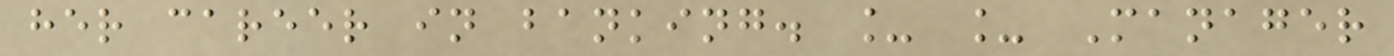her career in banking. _ _ Manager
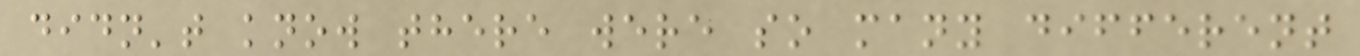didn't know there were so many different
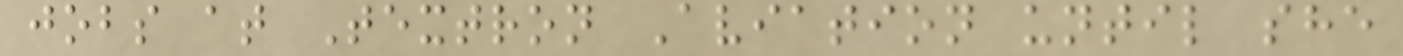jobs at Textron Aviation until she
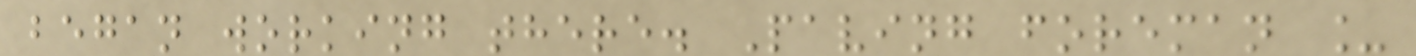began working there. Paving foreman _
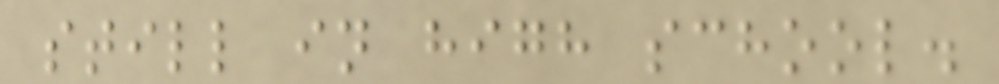still in high school.
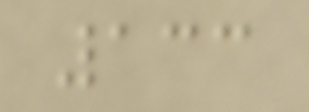133
